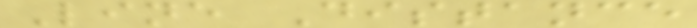Line Distance
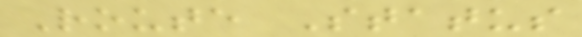Route Status
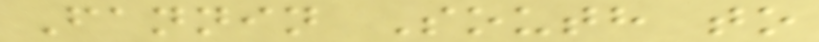Fannin South to
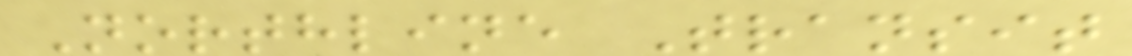Northline Transit
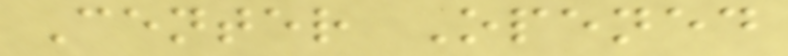Center Opened
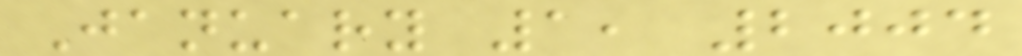January 1, 2004
